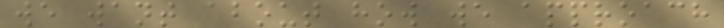we want about how we approach
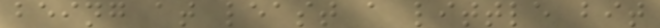being at least a little bit
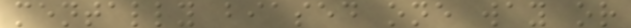mentally biased one way or
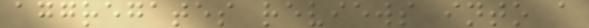aggregates reviews into a
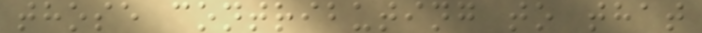those contributing to that
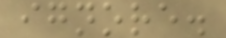ignore.
